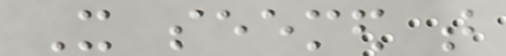It seemed that
